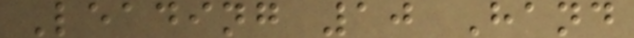Leading 10 Hand
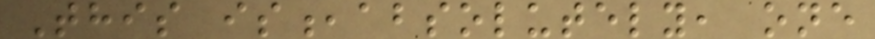This is,absolutely, one
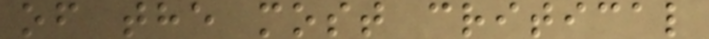of the most critical
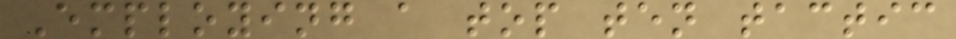Employing a top ten tactic
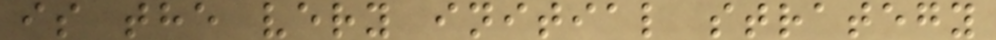is the very initial strategy
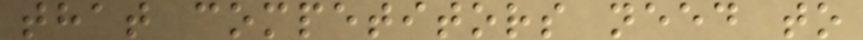that competitors need to
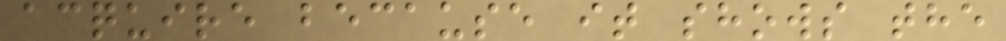acquire because it shows the
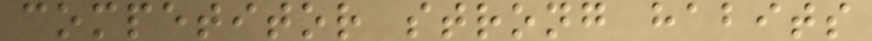competitor strong habits
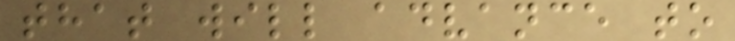that will advance to
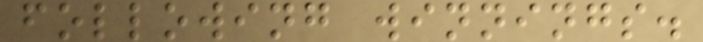following winnings.
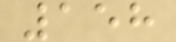158
